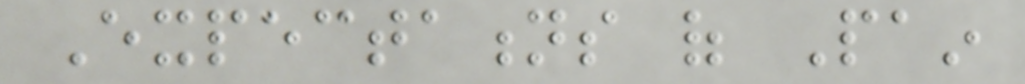Expectations of Pain
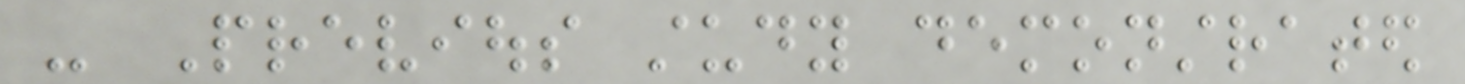- Previous study demonstrated
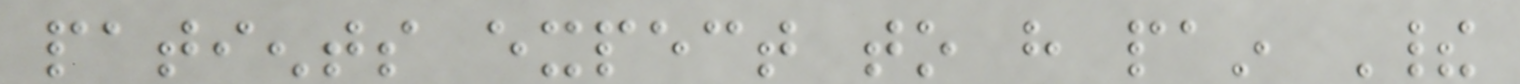patients expect to have pain Their
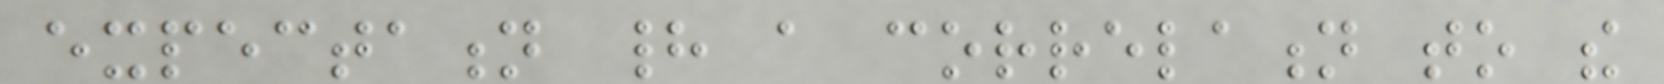expectation had a correlation to the
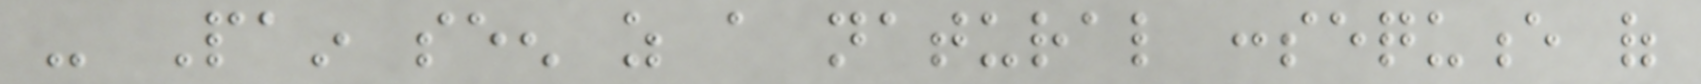- Pain seen as a natural consequence of
